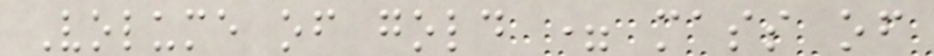Volume of gold = mass of
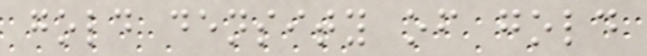gold density of gold
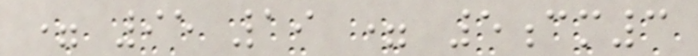= 95 19 = 5cm3
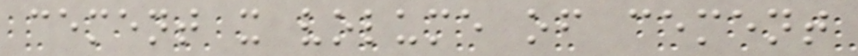cement x volume of cement
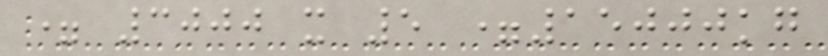= 3000 x 5 =15000kg
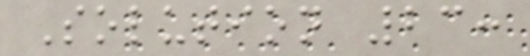Solution 23:
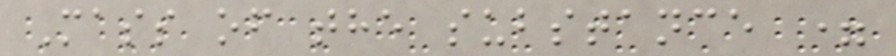Mass of the substance =
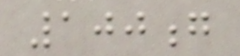100g
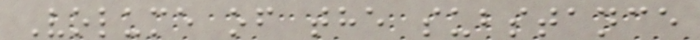Volume of the substance
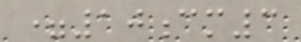=10cm3
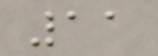11
